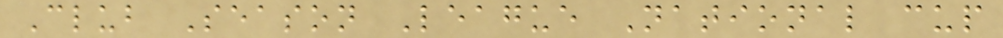Club Season League National cup
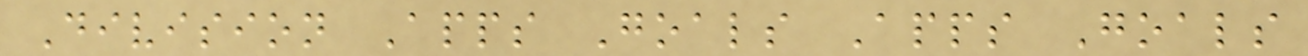Division Apps Goals Apps Goals
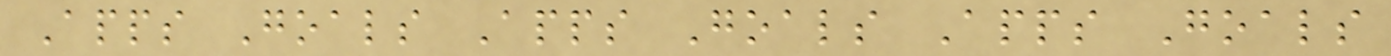Apps Goals Apps Goals Apps Goals
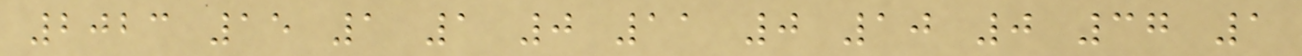2023 15 1 1 0 11 0 10 0 37 1
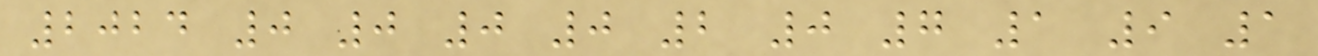2024 0 0 0 0 2 0 7 1 9 1
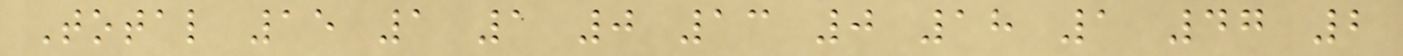Total 15 1 1 0 13 0 18 1 47 2
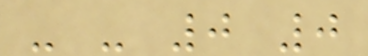- - 0 0
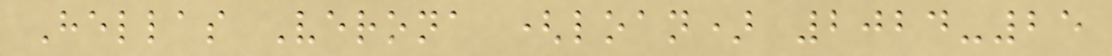Hellas Verona (loan) 2024-25
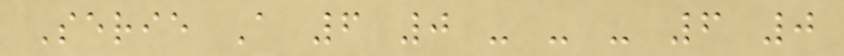Serie A 6 0 - - - 6 0
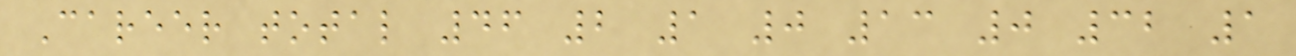Career total 46 2 1 0 13 0 32 1
